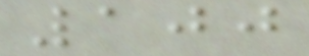100
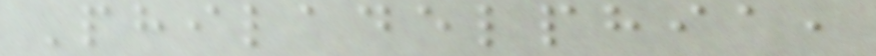Philadelphia,
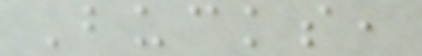Bucks,
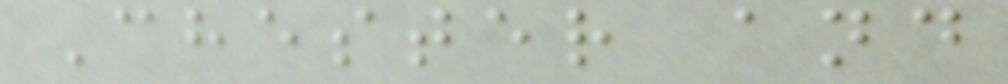Chester and
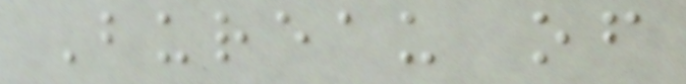Bureau of
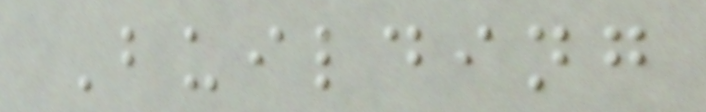Building
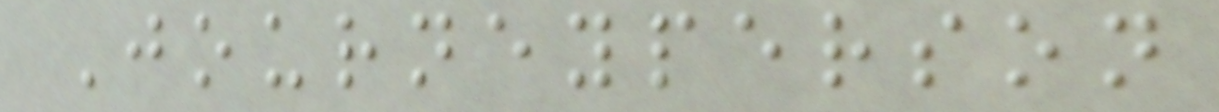Journeyperson
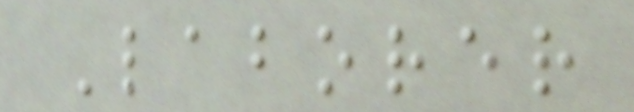Laborer
